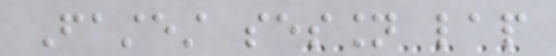Fastest session lap
